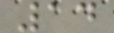14
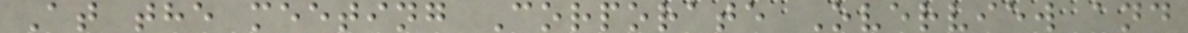At the meeting Corporate Overview and
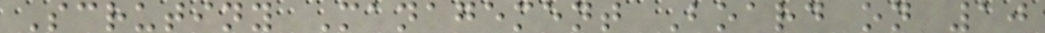Scrutiny Management Board on 10
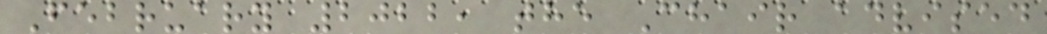February 2022, the Chair advised
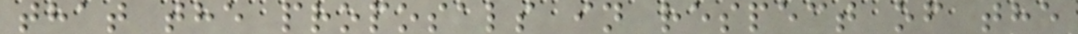that the proposals in respect of the
